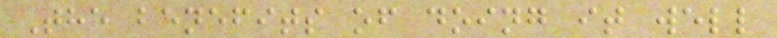The benefits of doing it well
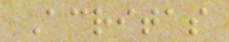Acritas
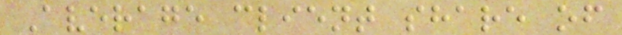Average client share of
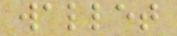wallet
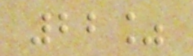22%
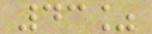43%
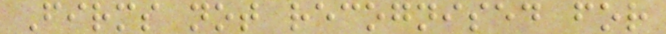Firms not recognised for
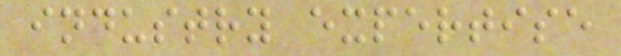industry expertise
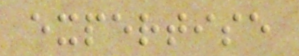expertise
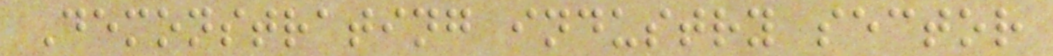Demonstrating industry sector
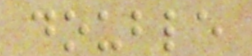double
